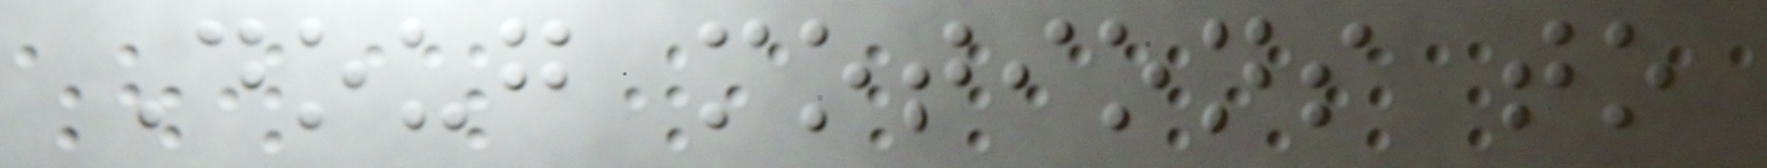Doug motions to
